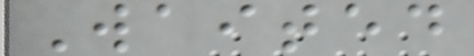Waited
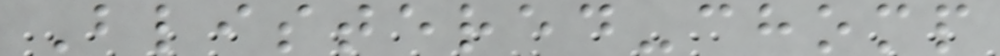Blistered-chomp
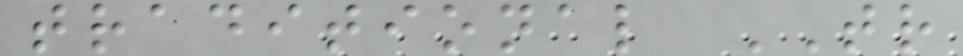traditional TR
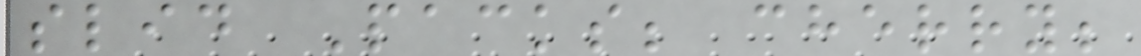slid Packs; cherry;
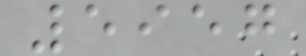5957
